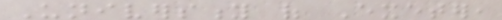University of Exeter,
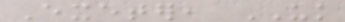Exeter, UK
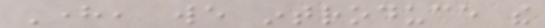Here, we introduce the
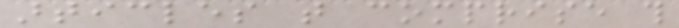articles that comprise this
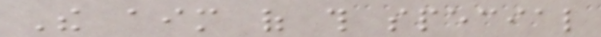The aim of this special
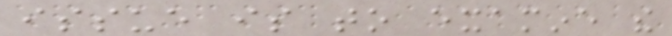issue is to examine the
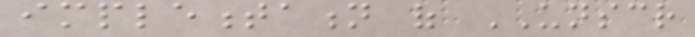implementation of UNSCR
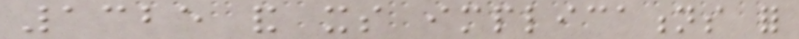1325 and its implications for
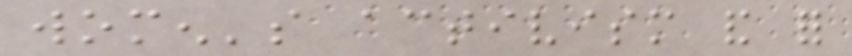women's activism and for
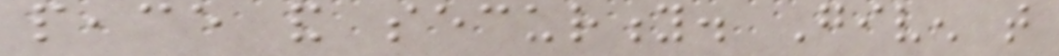peace and security. Given that
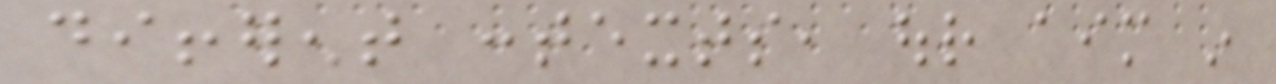different contexts, our aim in
